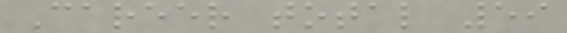Career total 59
